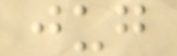jug
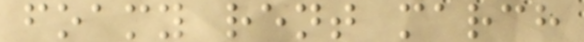foamy rent march
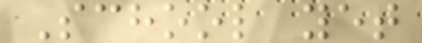School yet
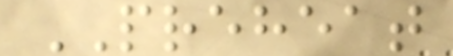PREHEAT
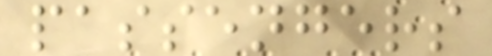passengers
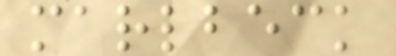marlbeck
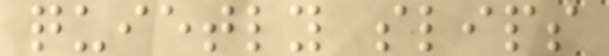quietly slips
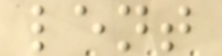lent
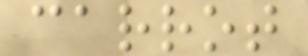carrot
